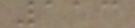113
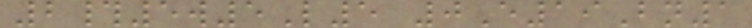2#5w5L5 0E19Bn1
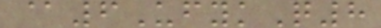@6UfykQ8
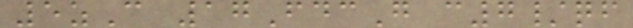5zC 17FdcG c7/qf
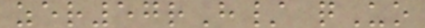zer57rH/ qUo
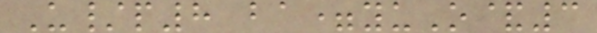U/p8 ba=yuO&3
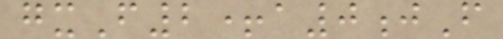gxF2+a0jF
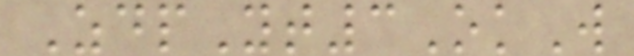ZdpYt3OkW
